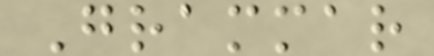Grammar
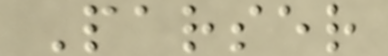Parser
